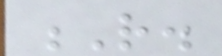R.
